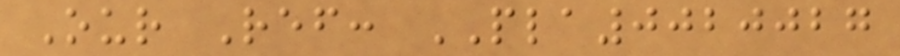Our Ref: PLA0020027
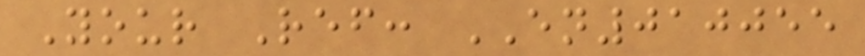Your Ref: EN010055
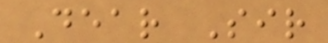Dear Sir
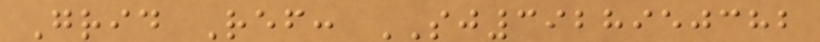Grid Ref: SJ3928950382
